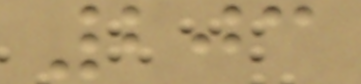203
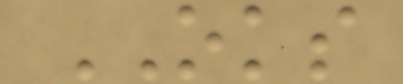OKS
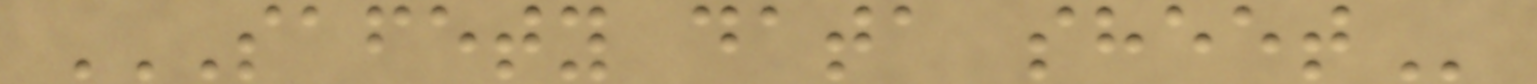SAFETY DATA SHEET
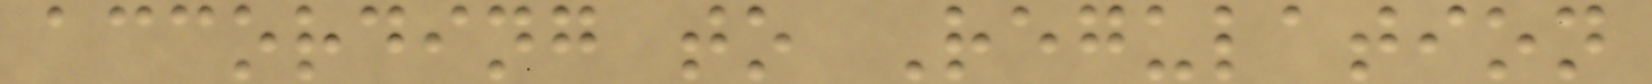according to Regulation
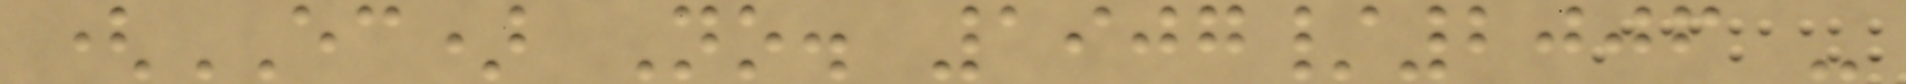(EC) No. 1907/2006 -
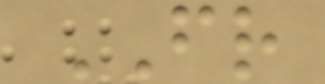FR
